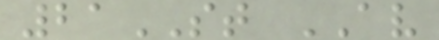21ST AV
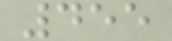455
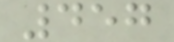457
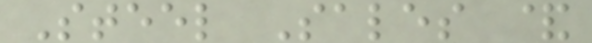Steel Sales &
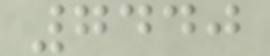7440
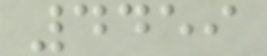4459
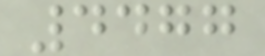4477
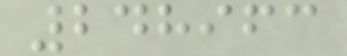248963
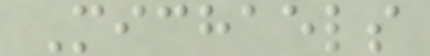Michaels
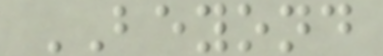BEYOND
